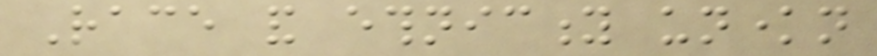Race and ethnicity unknown
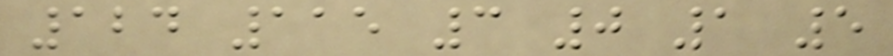124 115 3 0 1 5
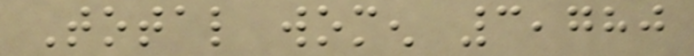Total women 3,780
